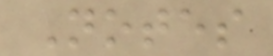Notes
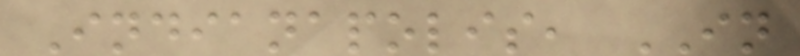Indianapolis, IN
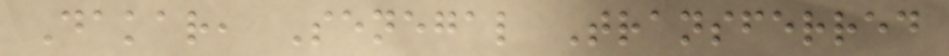Dakar, Senegal Transferred
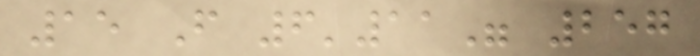15 F 6'11" 257
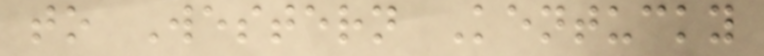to Western Kentucky
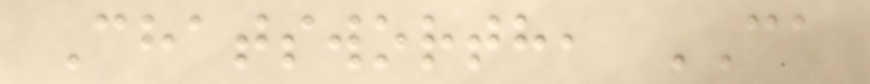Chatsworth, CA
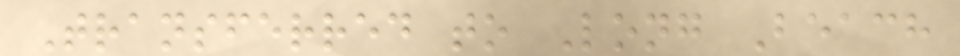Transferred to Long Beach
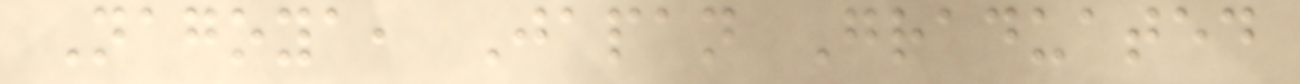Nagoya, Japan Graduated
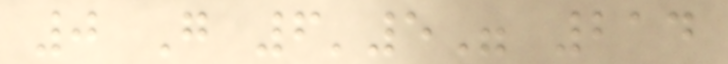0 G 6'5" 214
